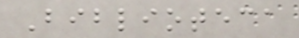Biblioteca
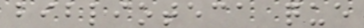biblioteca que
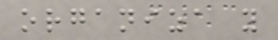organiza y
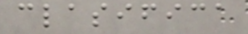clasifica
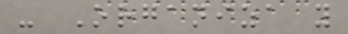- Organiza y
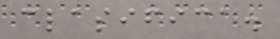clasifica.
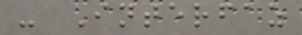- Interfaz
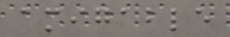amigable
